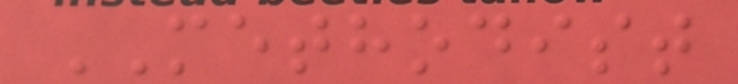METHODIST
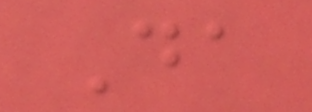Da
